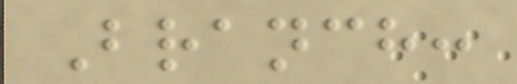Branch:
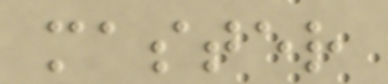master
